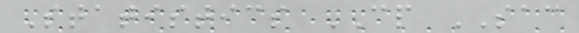Statistics CP SAC
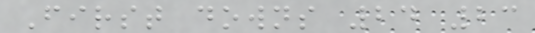First downs 24 23
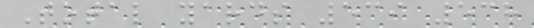Total yards 539 538
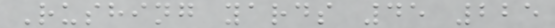Rushing yards 45 225
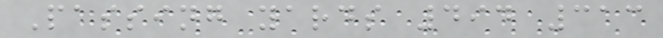Passing yards 494 313
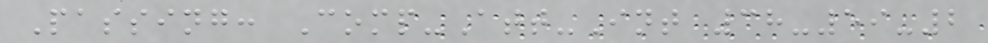Passing: Comp-Att-Int 38-59-2
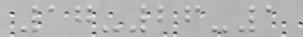17-26-1
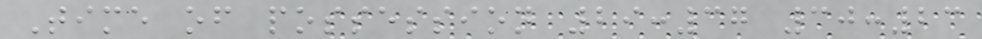Time of possession 29:37 30:23
